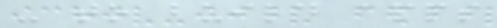- to build apps
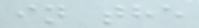in the
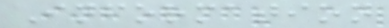Information
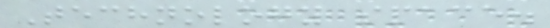Technology space.
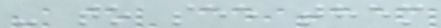- to see them
